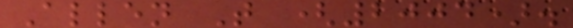Allen T (2004).
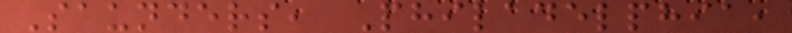Saunders, Philadelphia,
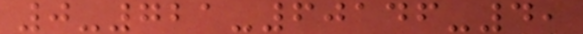0-721-60146-4,
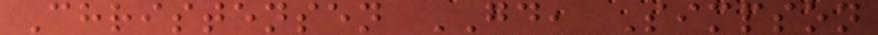Christensen GD, Simpson
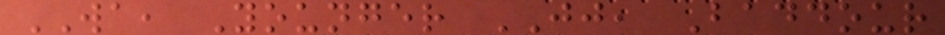WA, Younger JJ, Baddour
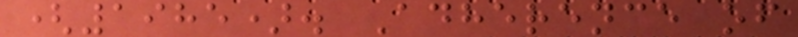(1985). Adherence of
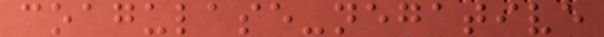coagulase-negative
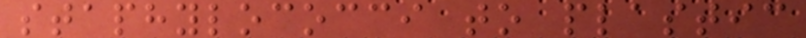staphylococci to plastic
